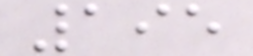195
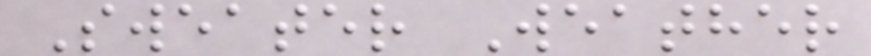Sweater Weather
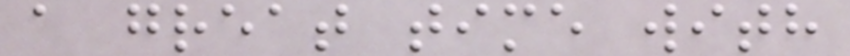a great time with
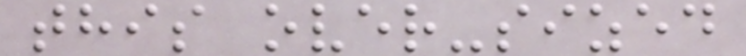this over-sized
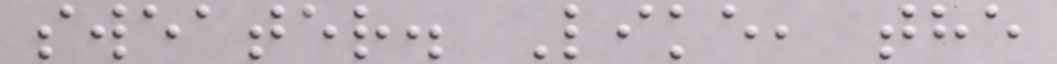sweater. Like, the
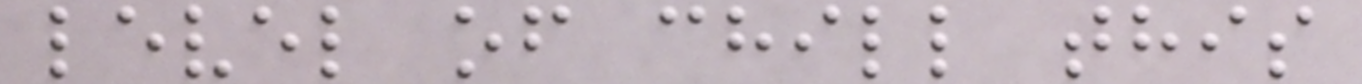level of chill this
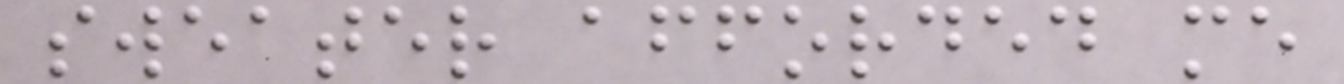sweater afforded me
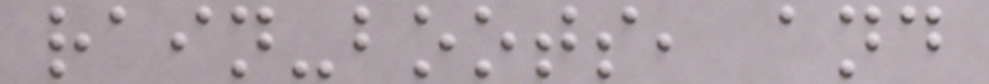rain-boots, and
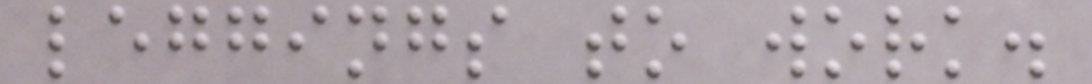leggings to work.
